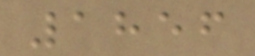1856
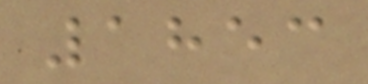1853
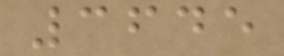3645
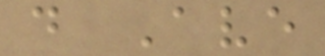d Ave
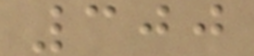300
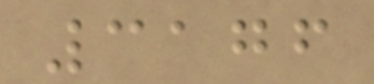3176
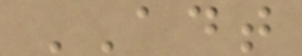ADT
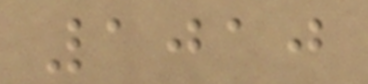1010
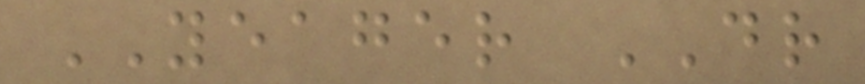YEAGER DR
